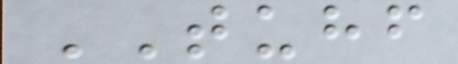TUHF
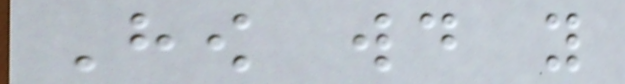How would you
